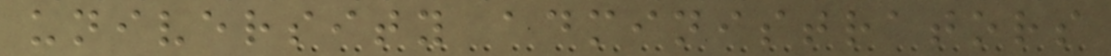university administrators
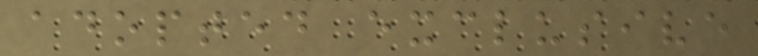adopted exclusive
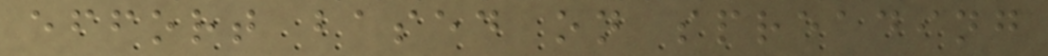effort based on spreading
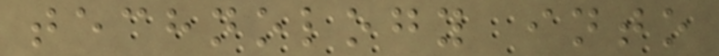technology into
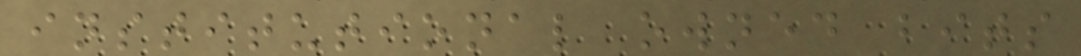institutional owned bits
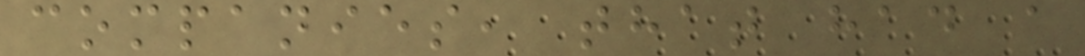companies, that had a
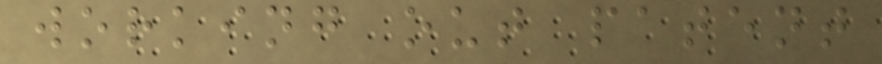working out patent
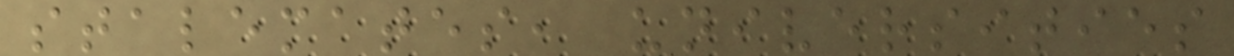stalemates, universities
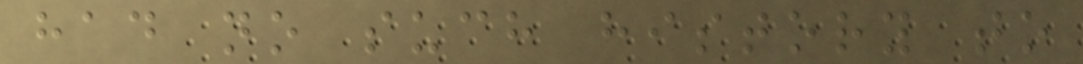had no such history to
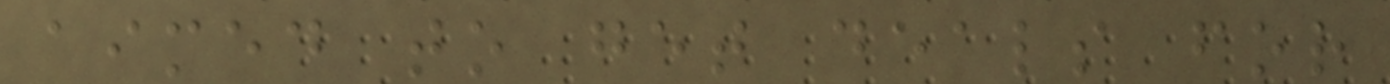aimed to get deals for
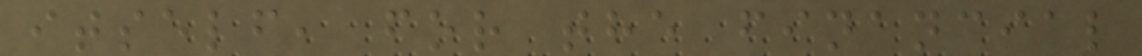itself, for the financial
